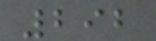292
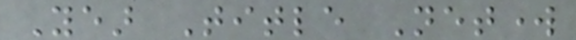Year Title Network
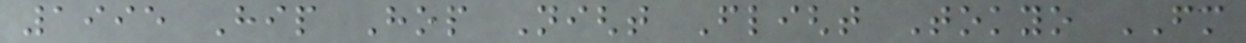1995 Hip Hop Night Flight Tokyo FM
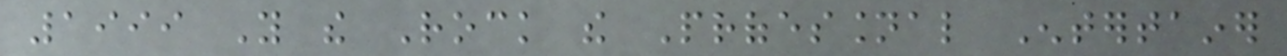1999 You the Rock the Professional Entertainer
